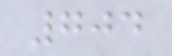704
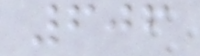606
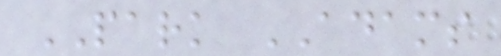PARK ADAMS
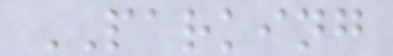PARKING
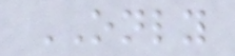ONLY
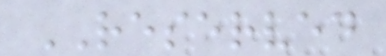RESERVED
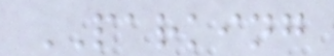PARKING
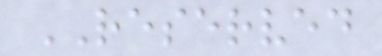RESERVED
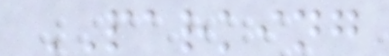PARKING
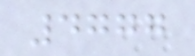4777
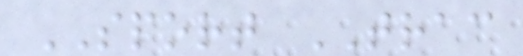SPORT TRAC
